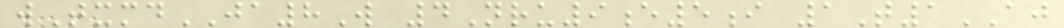wTxmdJA8W 4Nru9e5i 1T1AJ
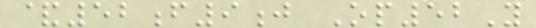&52f9j Op52Y
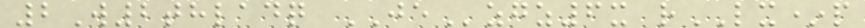2W2thladq JEzgz6x rLX*p
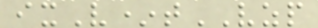ixV*tVZP
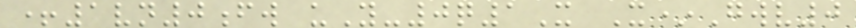+1vn0fw uY-0q1X X*Gwv0
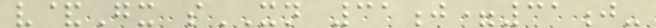v&Gx sXN 31j=31j-
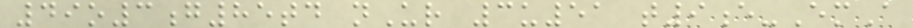49o3g85td nUr 3u51 t9e-EmA
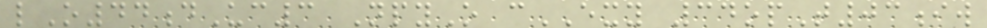lO44dUc3 NpyO cEXY 34opT03iw
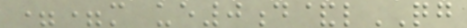==m ue0d&lQG
